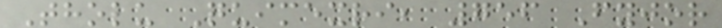Tholu Quimexri, 756 Fyjor
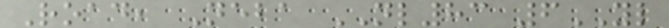Road, Neba NL83 6YL
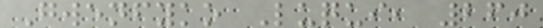Gwenfyko Luqui, 260
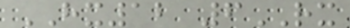HX12 6RX
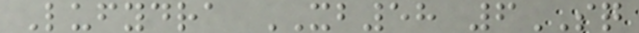Lufydra XB58 6SQ
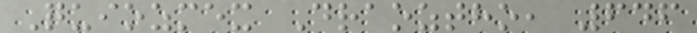Quiozmex Draoztho, 646
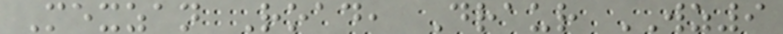Mexzan Road, Draur WZ9
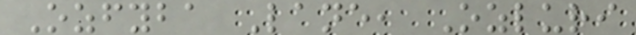Ozfyba Lane, Ozluri
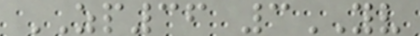ZP36 3YV
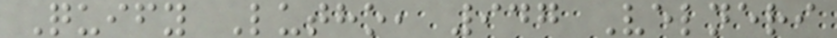Quify Lutho, 947 Velneri
